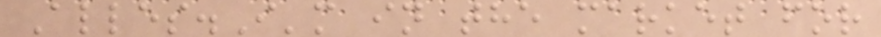Alles.I'm in the market for
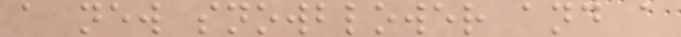a new snowblower and a
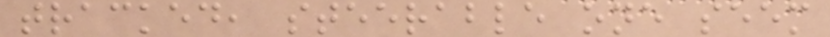tracked, steerable one seem
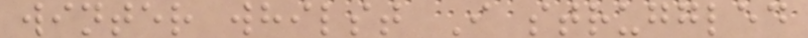winter whilst I struggled
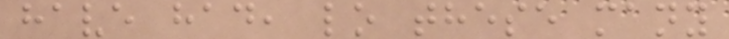have had, lo these many
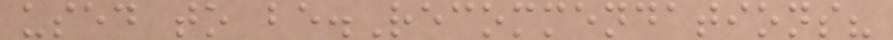used to be.Recommendations?
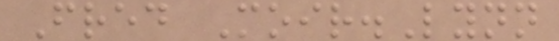Fred Moir.Lynn
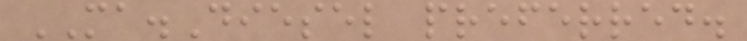MA.Diesel preferred.
